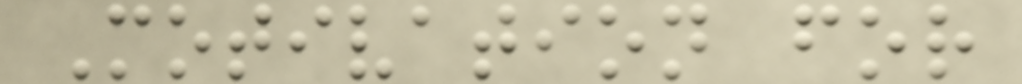Motivation for
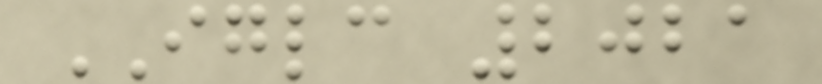IGLC 2021
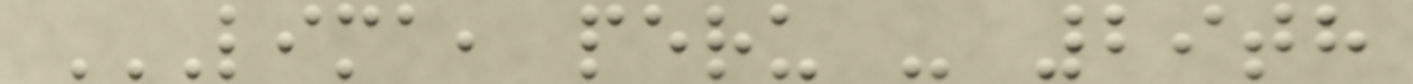LIMA, PERU - 29TH
